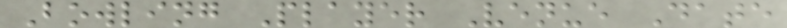Bowling Player Venue Date
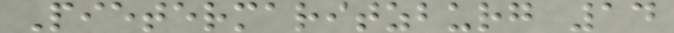Pietermaritzburg 14
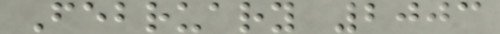February 2003
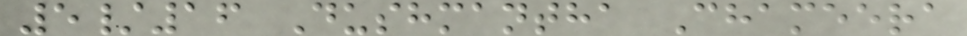5/16 Dushmantha Chameera
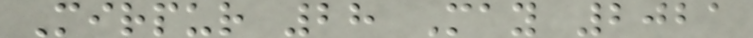Mirpur 28 May 2021
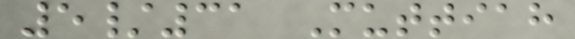5/31 Muttiah
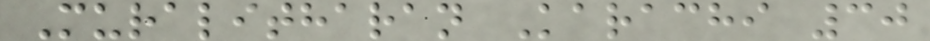Muralitharan Karachi 30
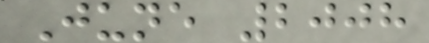June 2008
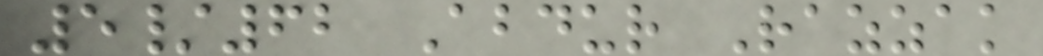5/62 Abdur Razzak
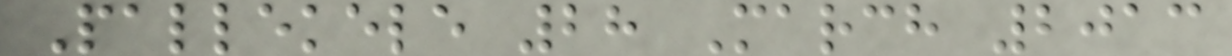Pallekele 28 March 2013
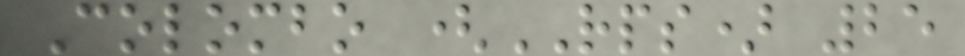Colombo (RPS) 25
